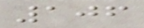106
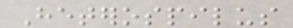Heterospilus
